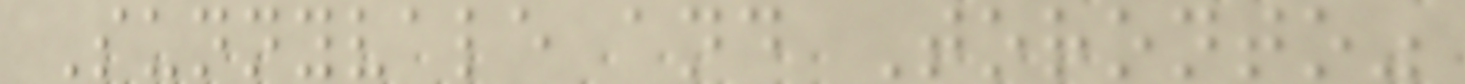Sunnyvale and Toronto"
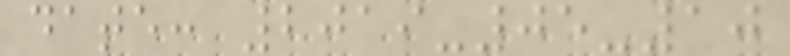date: 2019-05-10
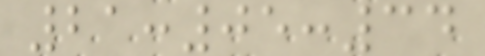21:05:34
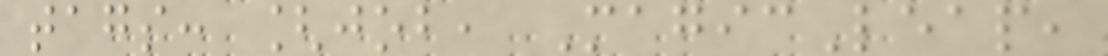tags: [job, MagicLeap,
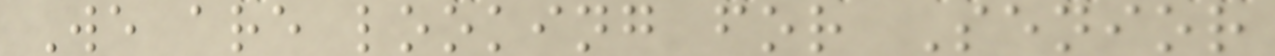We are looking for Senior
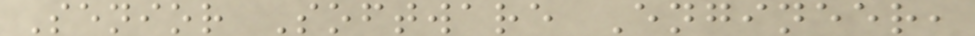Senior Software Engineer,
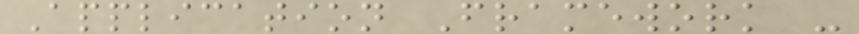Application Framework -
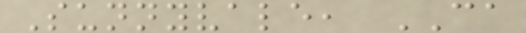Sunnyvale, CA
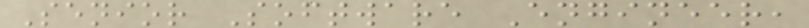Senior Software Engineer,
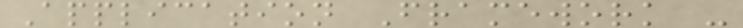Application Framework -
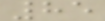85
